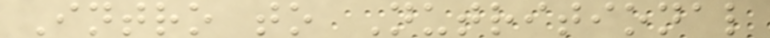Intro to Nutritional
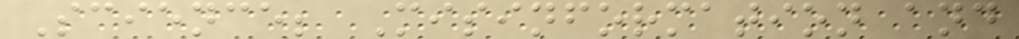Science; Misinformation and
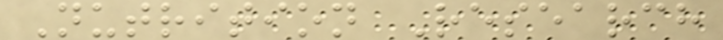Nutrition Research
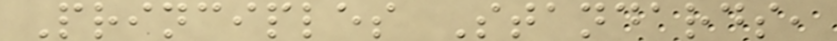Principles Standards,
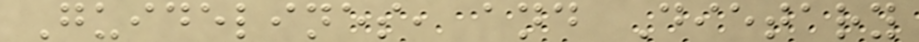Guidelines, and Dietary
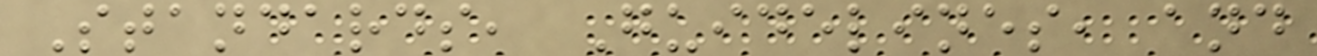Standards, Guidelines, and
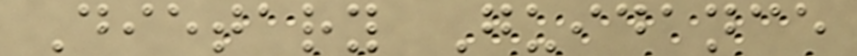Dietary Guidance
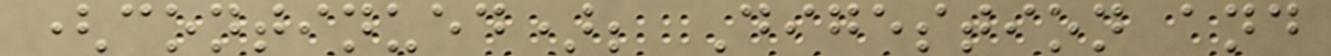(continued); Digestion and
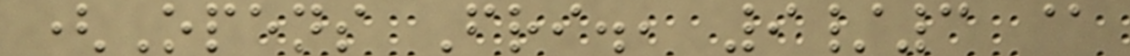(Opens Fri., 9/3 @
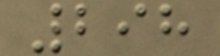298
